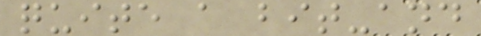quite a bit-and
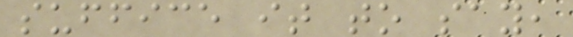suffice it to say,
